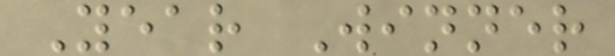Year Winner
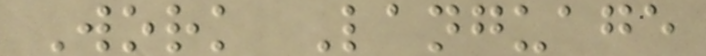Work Language
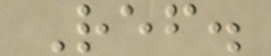Ref.
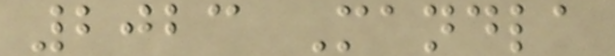2023 Mandla
